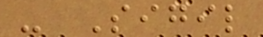- Sigil
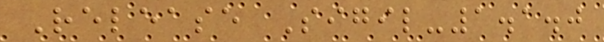Release Sigil-1.1.0
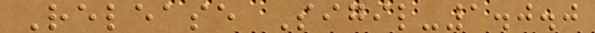Release Sigil-1.0.0
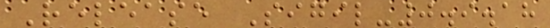Release Sigil-0.9.18
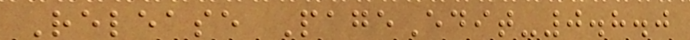Release PageEdit-0.8.0
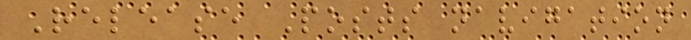Release Posts navigation
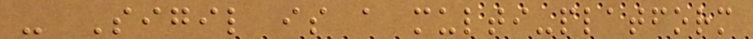- Sigil is a multi-platform
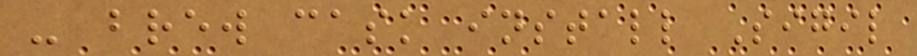- brew cask install Sigil
